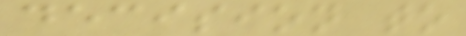decision to
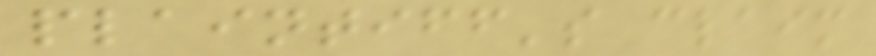plaintiff's claim
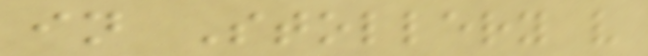in Stollery v
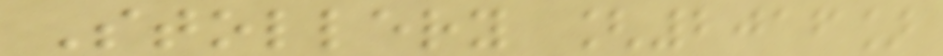Stollery [2016]
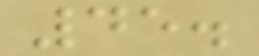45.
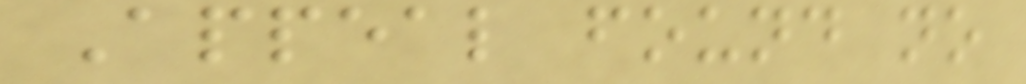Appeal found no
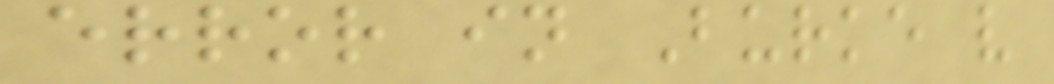error in Burke v
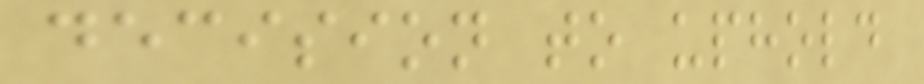decision to uphold
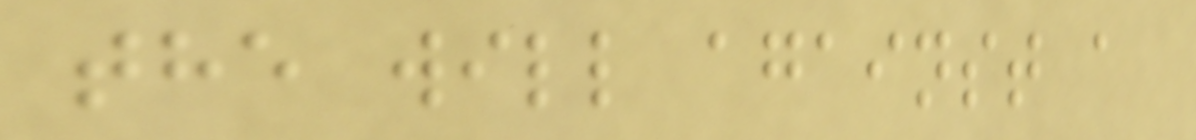the will against a
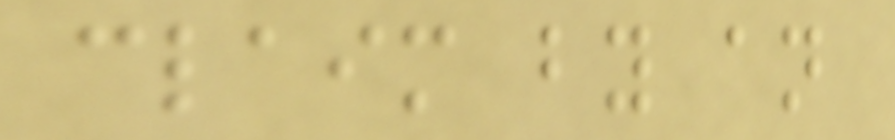claim by an
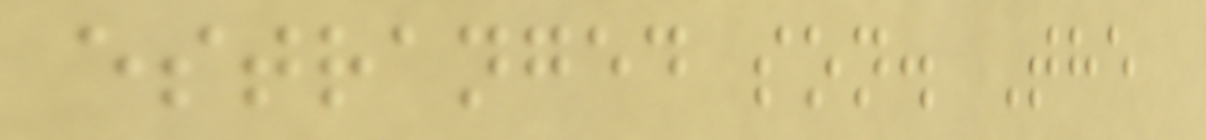estranged son. The
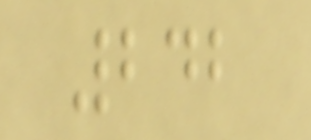242
